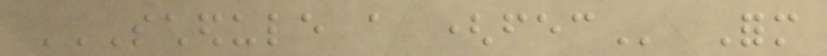SCHEDULE A (FEC Form
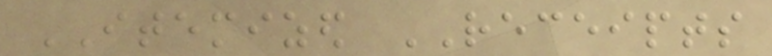ITEMIZED RECEIPTS
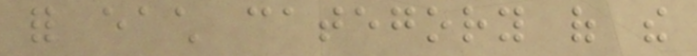for each category of the
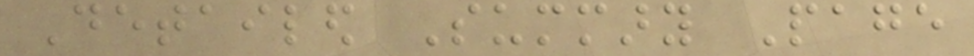Detailed Summary Page
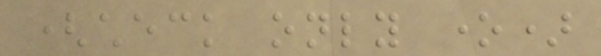(check only one)
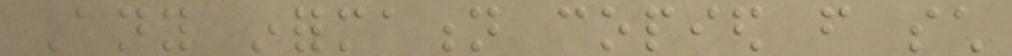Any information copied from such
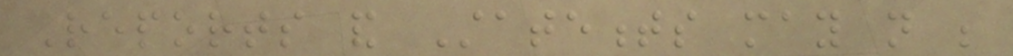Reports and Statements may not be
